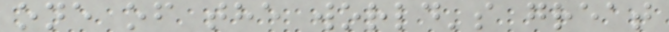one of the world's great
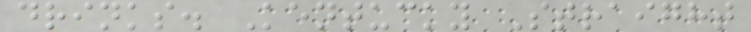drinks. Kentucky Straight
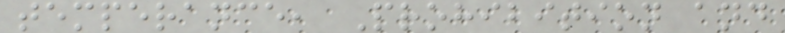temperance, Prohibition and
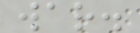war.
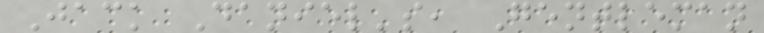Jack Daniel's, Gentleman
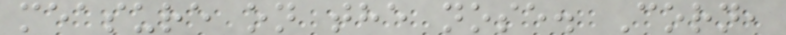measure on the nose. Corn,
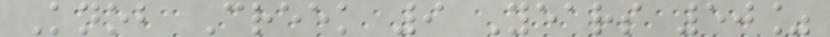Knob Creek 9 Years 50%
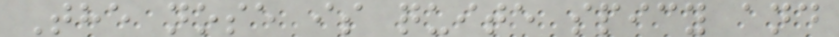The nose is quite spicy and
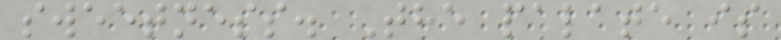sweetness. The palate is
